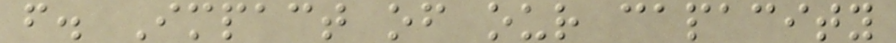f. Impact of our capacity
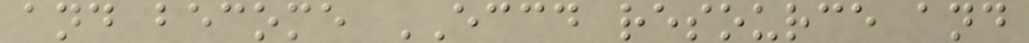and become ECCD resource and
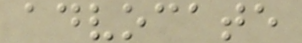advocate
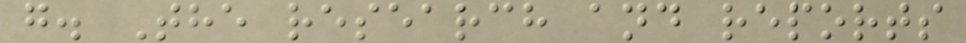g. The research and reports
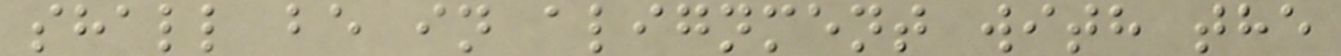shall be in alignment with the
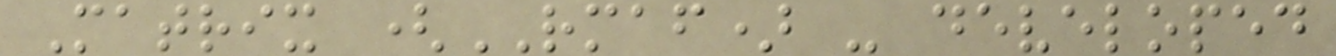Matrix (RMAF) - developed
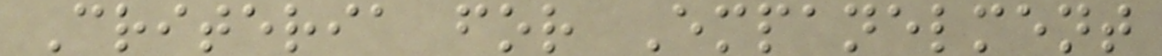Criteria for Empanelment
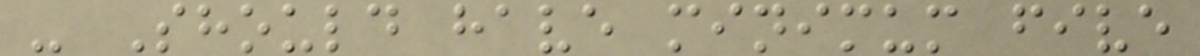- Should have minimum five
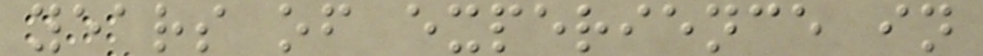years of experience in
